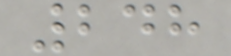248
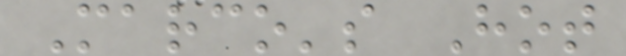Marco's Hot
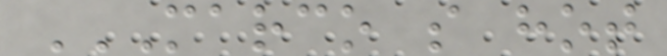MARCO S HOT
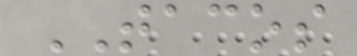TACOS
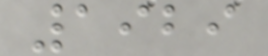1929
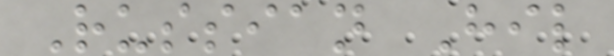Russian Hil
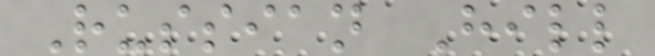Russian Hill
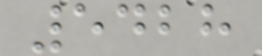5428
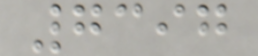7397
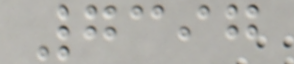7397
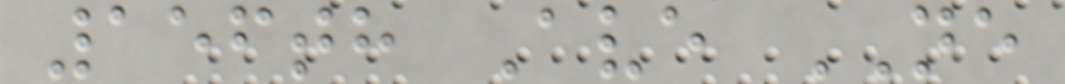156th Ave NE
